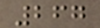267
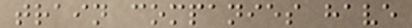train companies have
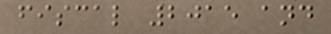fiscal 2015 and
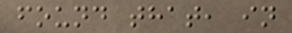found that, in
